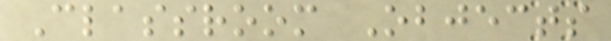Classroom Objects
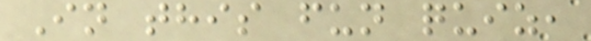In this fun quiz,
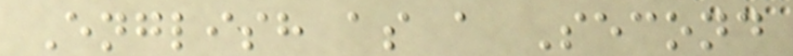English as a Second
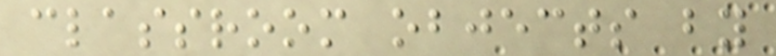classroom objects by
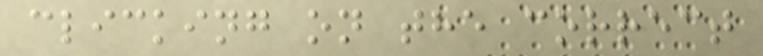clicking on the correct
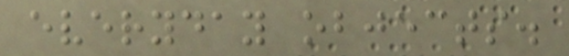everyday objects.
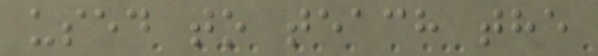used to teach the
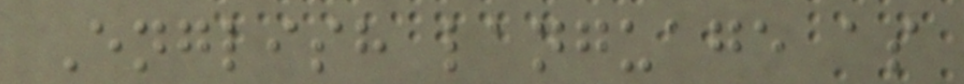English language as
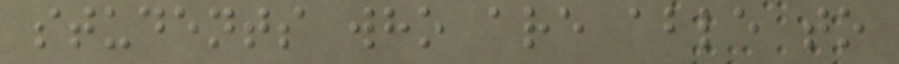students who are able to
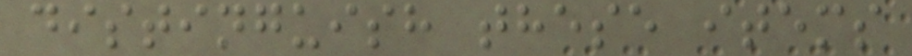distinguish these items
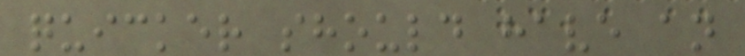quicker should have an
